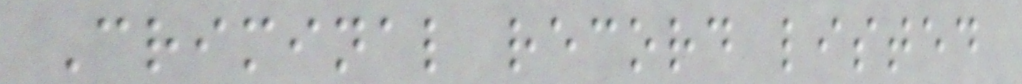Criminal record listed
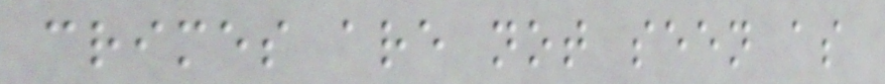crimes are not seen as
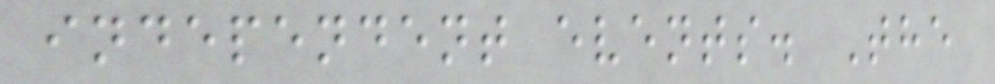independent events. The
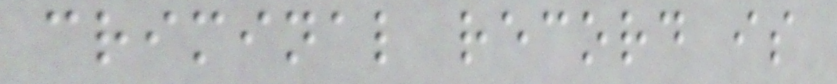criminal record is
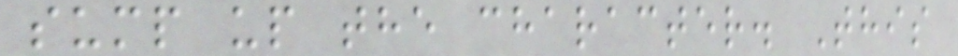sump up the character. This
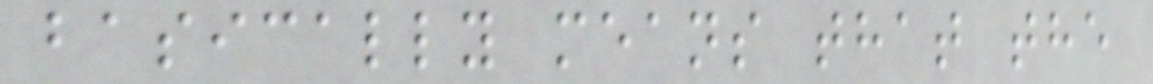basically means that the
